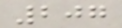207
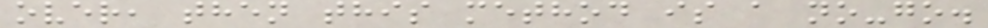over, then this method is a no-go.
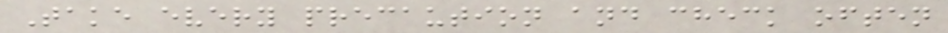Take every precaution and check often
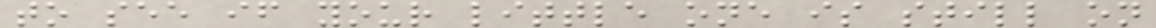to see if your little one is still on
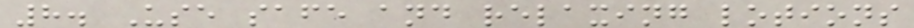8. Use safe and relaxing lotions
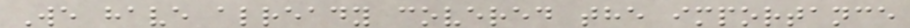We have already covered the importance
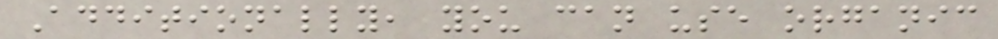Additionally, you can use organic
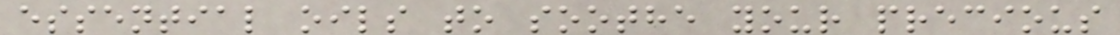essential oils to soothe your precious
